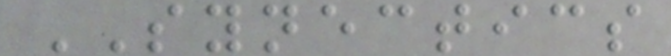SYNECTICS
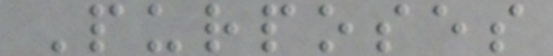Purposes
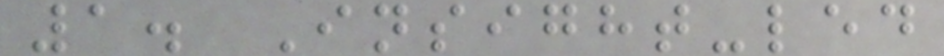1. Insight-led
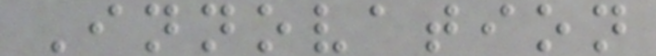Innovation
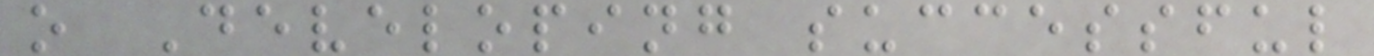o Developing successful
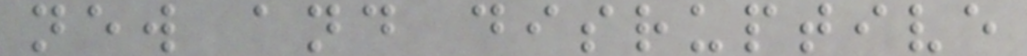new and disruptive
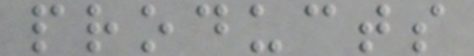products
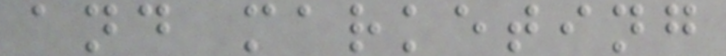and marketing
